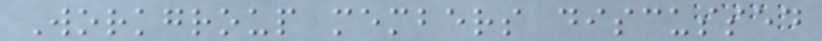Workgroup members discussed
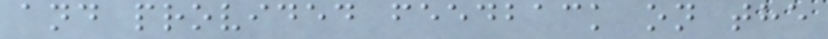and provided feedback on the
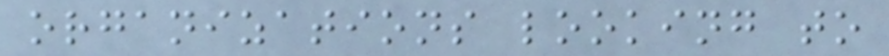organizations looking to
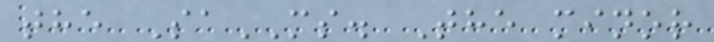the SaMS. The minor
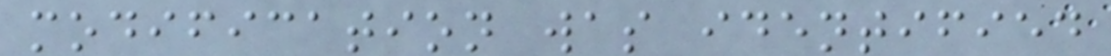modification was identified
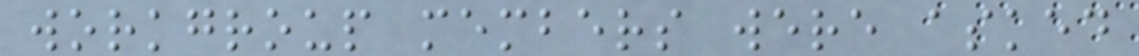workgroup members were asked
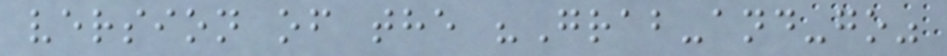version of the "Grab-and-go"
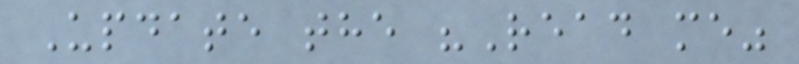Update the "Read me"
